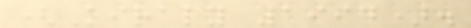(Kiraly 1994).
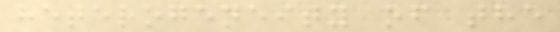heterogeneity of the
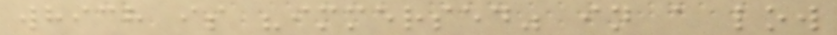which is "immersed" in a low
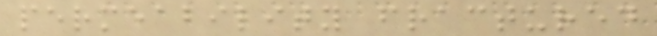permeability fractured
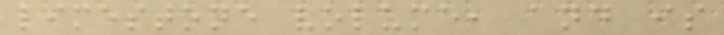limestone volume, and is
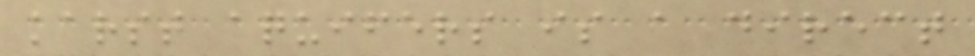karst aquifers is a direct
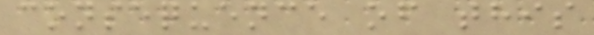consequence of this
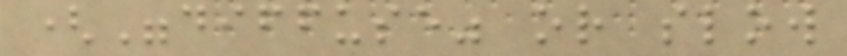("diffuse" or slow
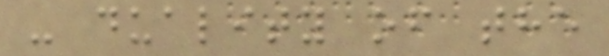- duality of the
